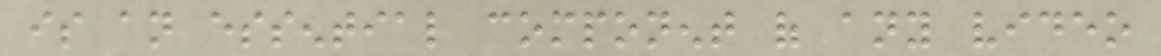is an essential component of any video
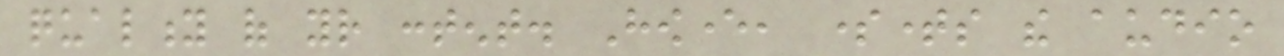quality of your content. However, sometimes the audio
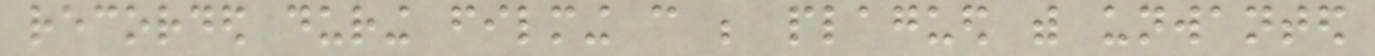recorded during filming can be plagued with unwanted
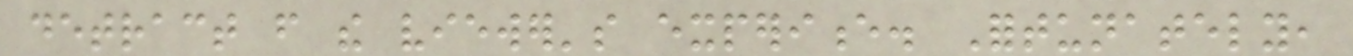detract from the viewer's experience. Fortunately,
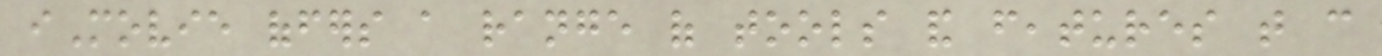iMovie offers a range of tools and features that can
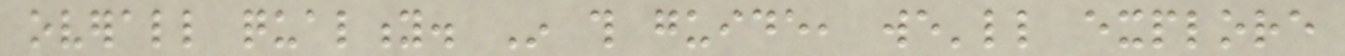overall quality. In this guide, we'll explore
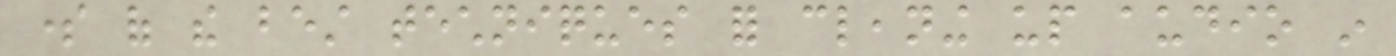some of the best techniques for cleaning up audio in
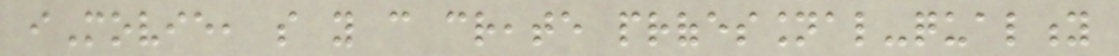iMovie, so you can create professional-quality
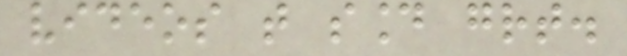videos that sound great.
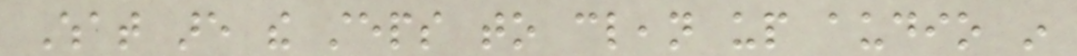What are the steps to clean up audio in
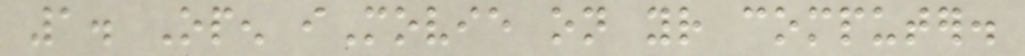1. Open iMovie on your computer.
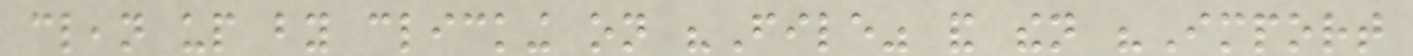clean up by clicking on "File" and then "Import
